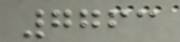7763
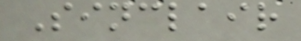Sinclair
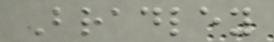Bradley
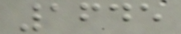1645
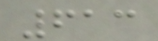613
